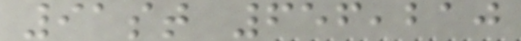91st 656,210
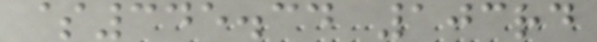$345.34 103rd
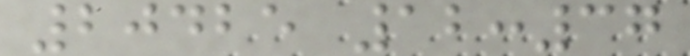20425 12:37
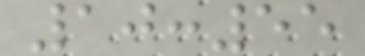10:55
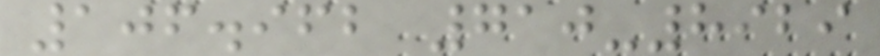106.962 710-8929
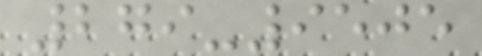279-9505
